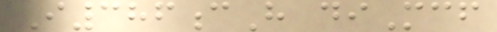I386cH diMcf
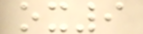ox9
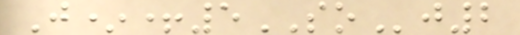J*+5SOj2
